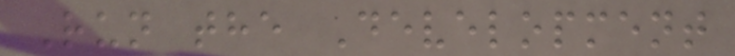Run the Development
